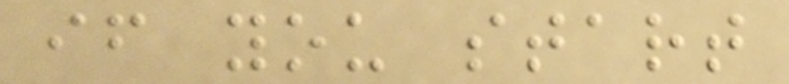if you start
